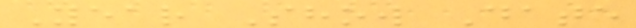Year Show Date
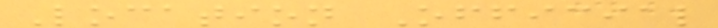Location Official
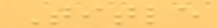Title
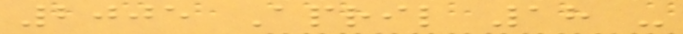2005 April 18 -
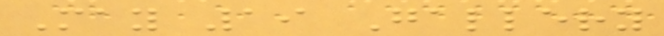May 19 Gallery
